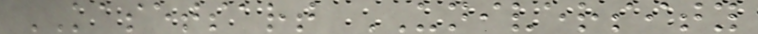KASETSART UNIVERSITY
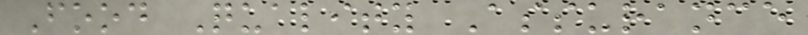Food Quality Assurance
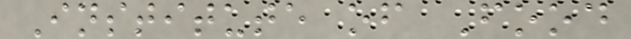Institute of Food
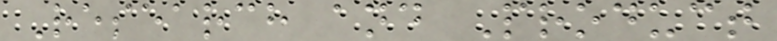Research and Product
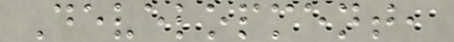Development,
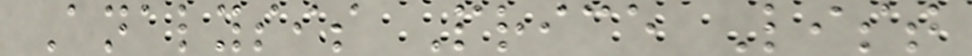Analysis Price List
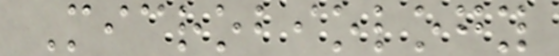Microbiology
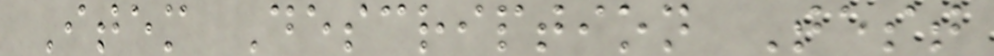Item Description Test
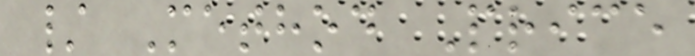/ Method Price
